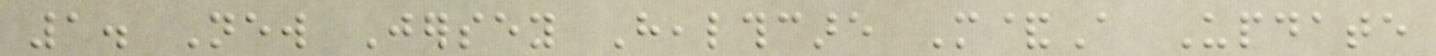1. New Jersey Healthcare M&A Update
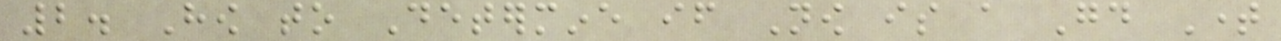2. How to Determine if Now is a Good Time
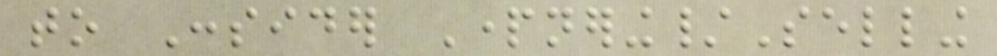to Consider Partnering/Selling
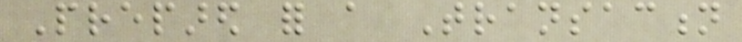Prepared for a Transaction
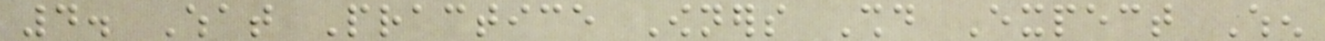4. What Practice Owners Should Expect When
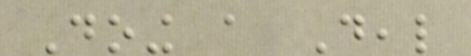Doing a Deal
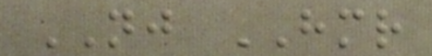NJ HMR
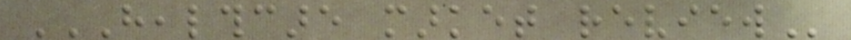HEALTHCARE MARKET REVIEW
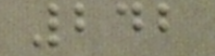242
